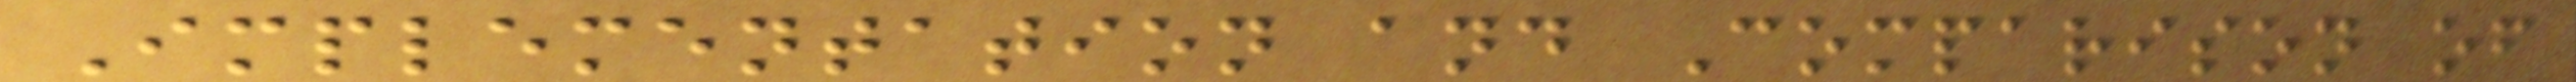Implementation and Comparison of
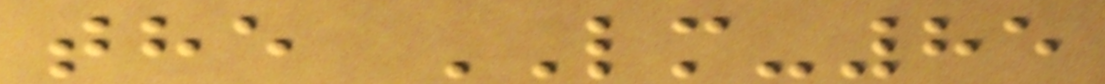the LM-85
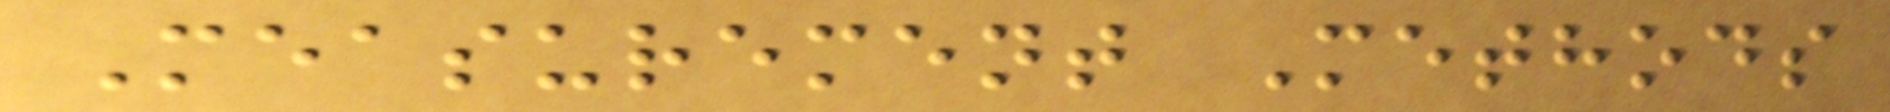Measurement Methods
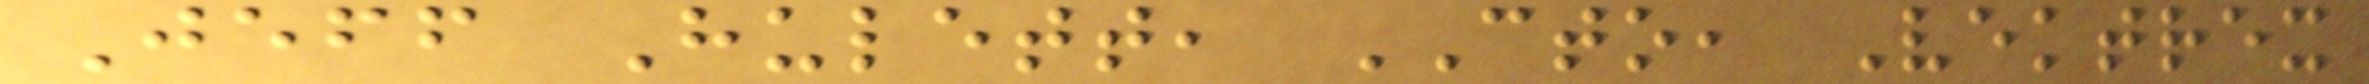Jeff Hulett, CTO, Vektrex
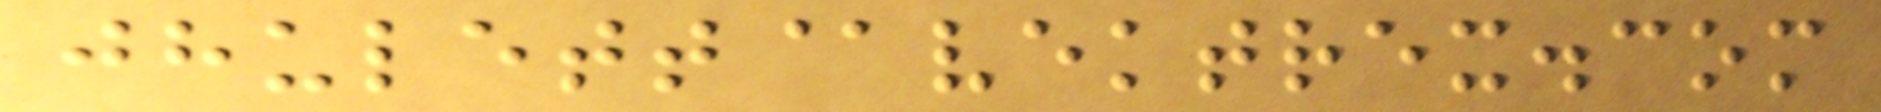jhulett@vektrex.com
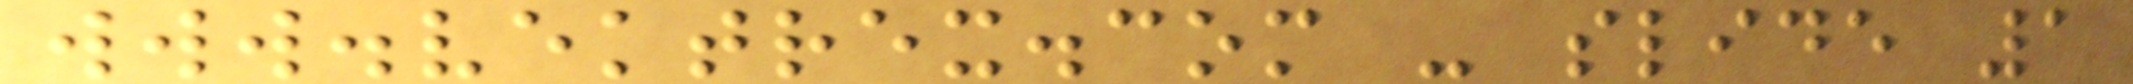www.vektrex.com - slide 1
